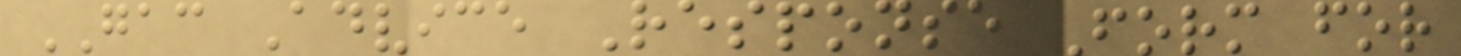GAC Advice Response Form for
